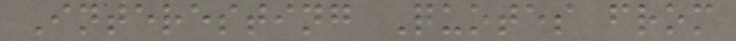Interesting Quotes from
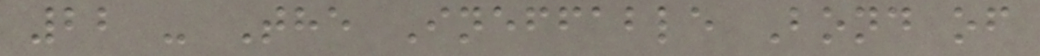22 - The Ineffable Bond of
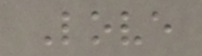Love
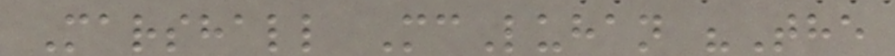Marshall McLuhan "The
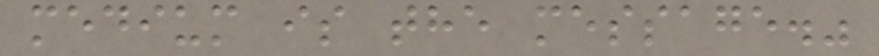medium is the message."
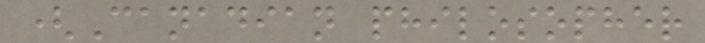(Canadian philosopher
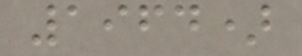1964)
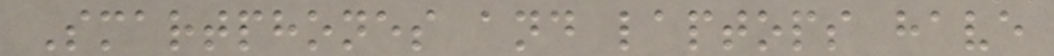Smartphones and laptops have
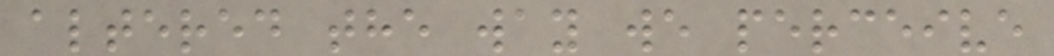altered the way we perceive
